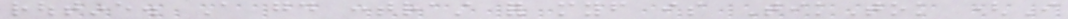routine. A good contrast for myself is TikTok (I
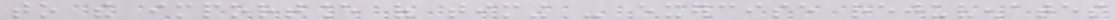to the importance of timing - exercise rejuvenates
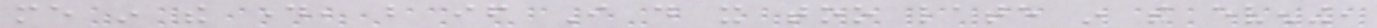me in the day, but if I do it too late in the evening,
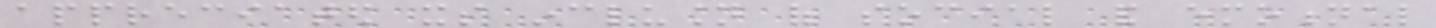appreciated its inclusion of social and emotional
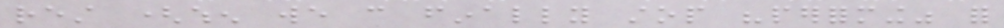rest (when we can finally stop "performing" for
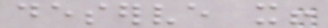deserve it!
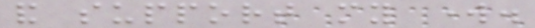and support my work.
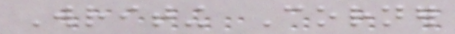Writing Corner
